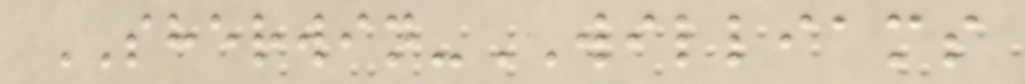SHERWIN-WILLIAMS
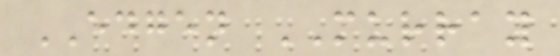EDGEN MURRAY
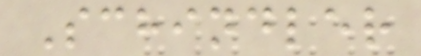Schindler
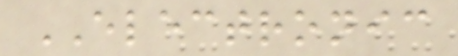ELECTRONIC
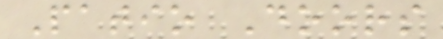Patio Doors
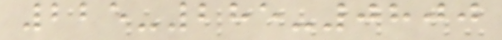225-285-0800
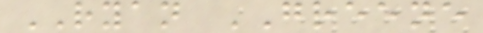RYAN GREENE
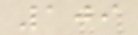109
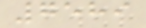7589
